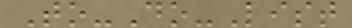To-Do-List
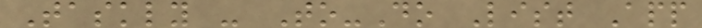Taskly - To-Do List App
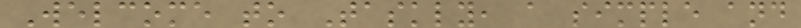Welcome to Taskly, a simple and
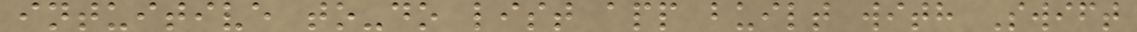intuitive to-do list app built with Swift
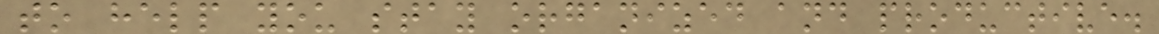to help you stay organized and productive.
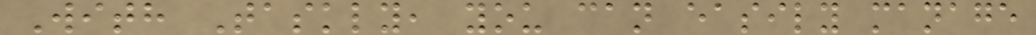With Taskly, you can easily manage
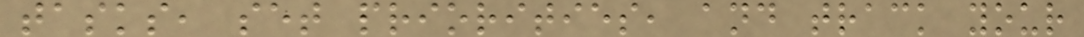tasks, set priorities, and track your
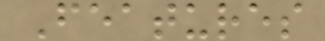Features
